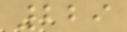229
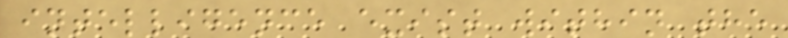intelligence exist within the
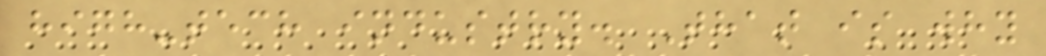high-tech industry. That is why
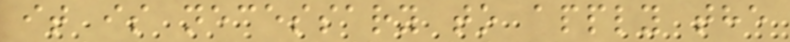it is necessary to apply the
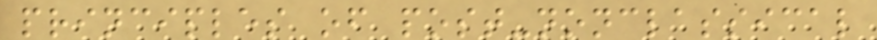principles of post-nonclassical
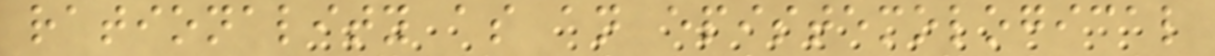rationality as an epistemological
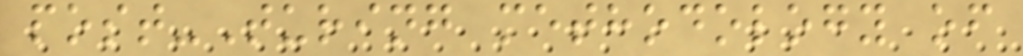post-Turing methodology of
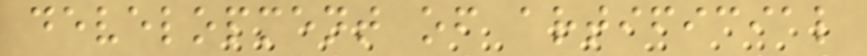development of artificial
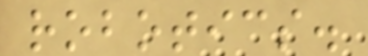robotics.
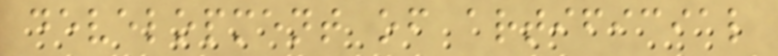development of artificial
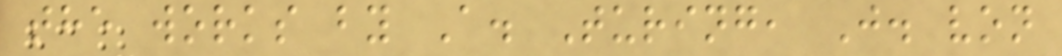the works by A. Turing, J. von
